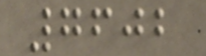7602
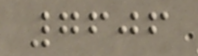7606
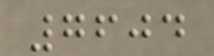7604
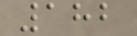182
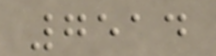7514
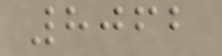8062
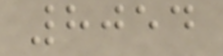8054
